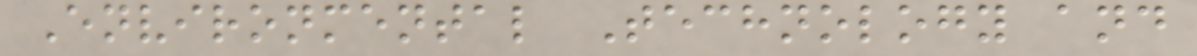Environmental Technology and
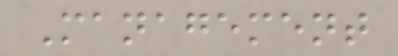Management
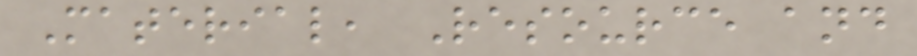Material, Resource and
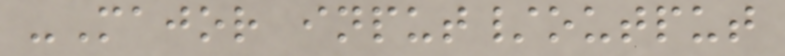-Major input/output
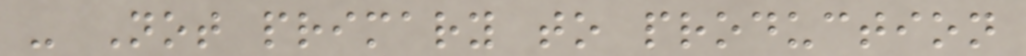- Not primary to production
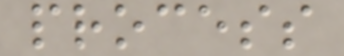process
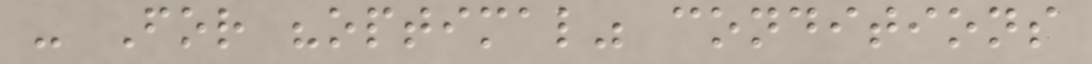- For "optimal" conditions
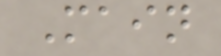Main
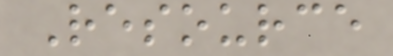Resource
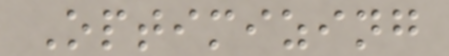Optimizing
